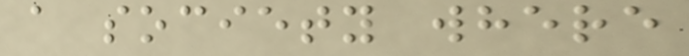a society where
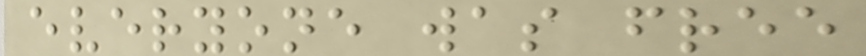everyone was free
